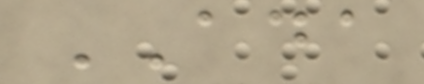ADA
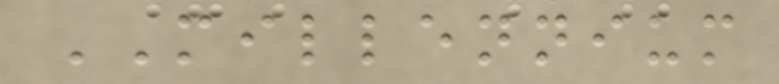MILLENNIUM
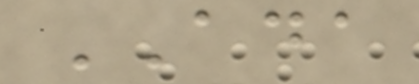ADA
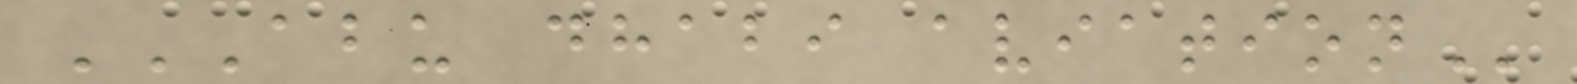ABU DHABI AVIATION
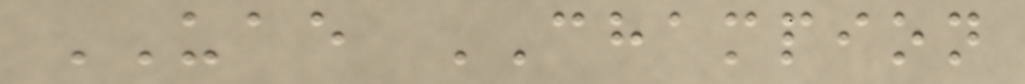UAE CHAMPION
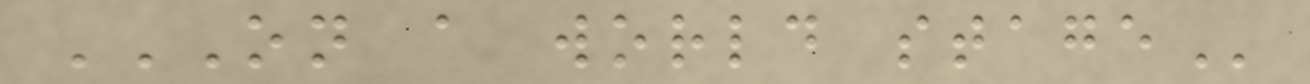ON A WORLD STAGE
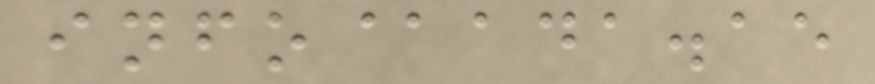info@ada.ae
